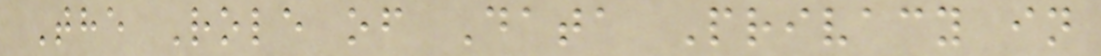The Role of Data Privacy in
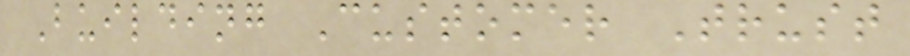Building Customer Trust
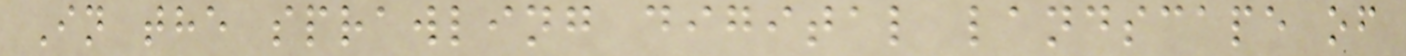In the sprawling digital landscape of
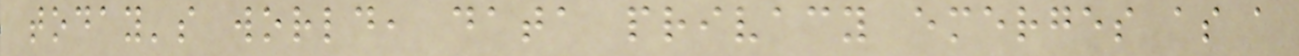today's world, data privacy emerges as a
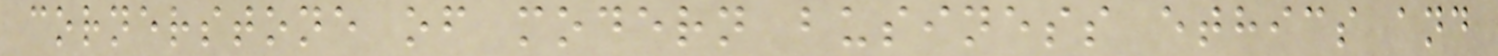cornerstone of modern business ethics and
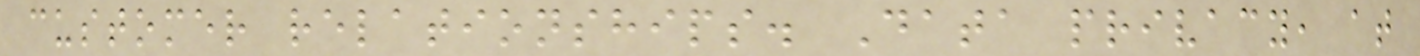customer relationships. Data privacy, at
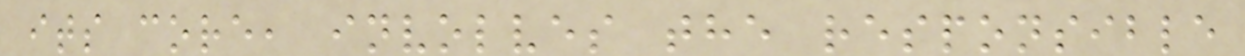its core, involves the responsible
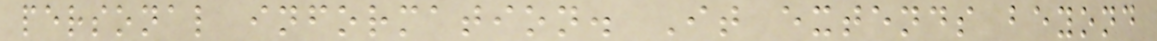personal information. It extends beyond
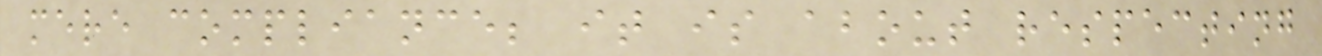mere compliance; it is about respecting
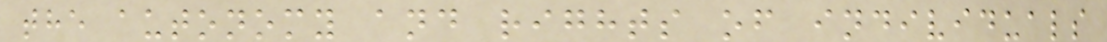the autonomy and rights of individuals
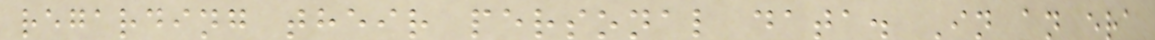regarding their personal data. In an era
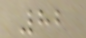82
